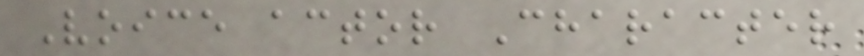Voice actor Character
